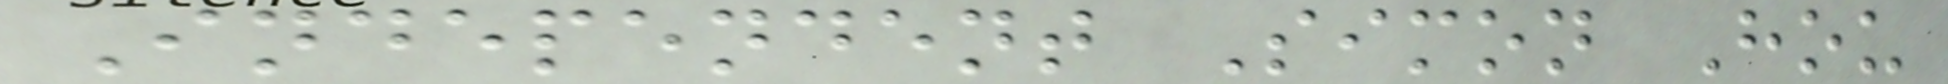Independent Simon Hou
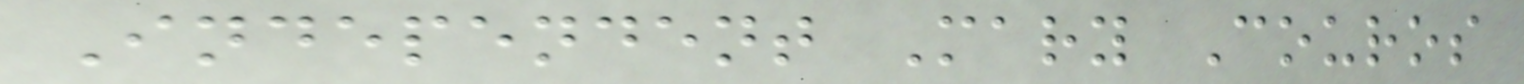Independent Mary Couros
